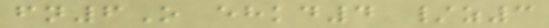fn6O ehkd4 /z3
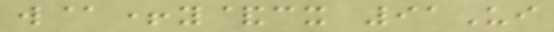w@+y&cx 91Ui
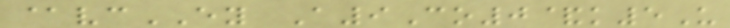@vcEY A9Co0&k5U
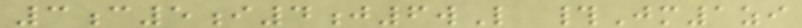3c5i4j6wL #Jm1zi
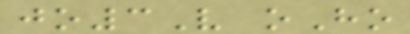jo3V oHo
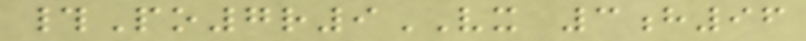#Po7r9VX 3h96
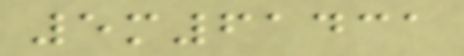5m61431
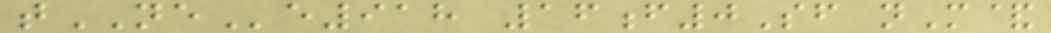tNEe918 16f0Sf nM&
